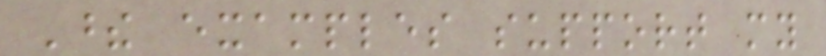These examples support my
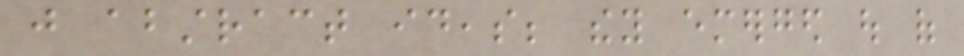just abstract ideas; they emerged out of
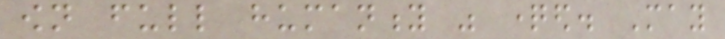own full humanity was questioned. May
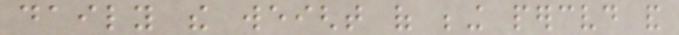daily the weight of being perceived and
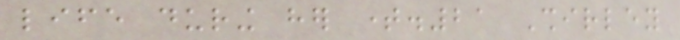life during her time.21 Shirley
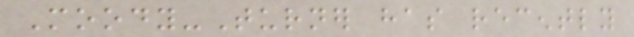Moody-Turner has recently
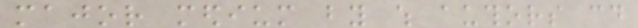major medium by which authors could
